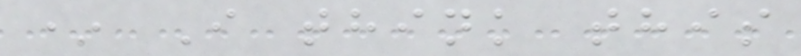* I think this
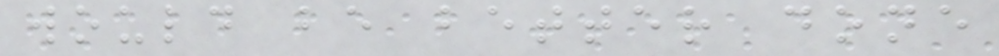would be better done
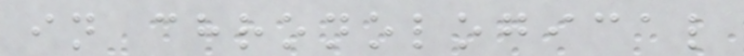in chronological
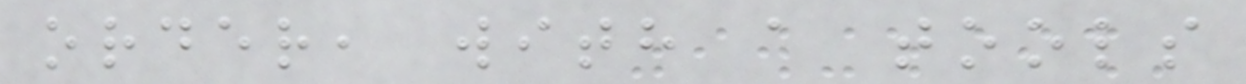order, with a tools
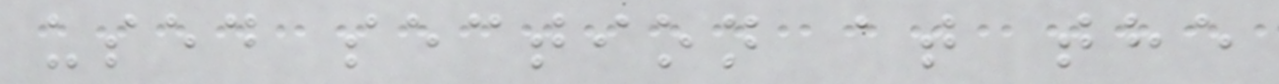used section at the
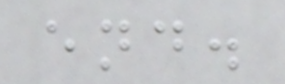end.
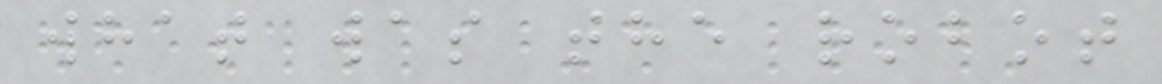what was the robot
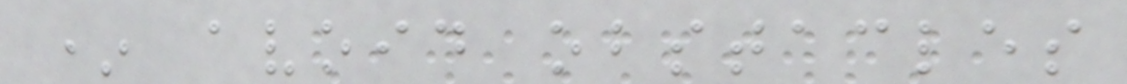* avoid obstacles
